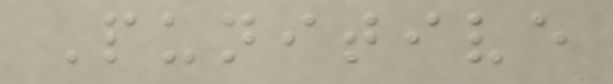Punitive
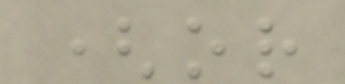(or
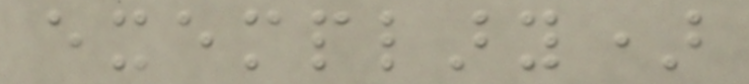exemplary)
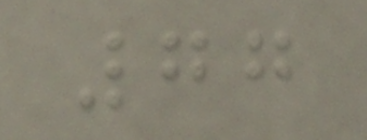77
